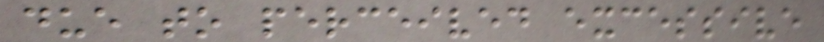due to perceived excessive
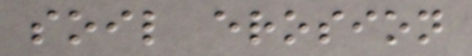soil erosion
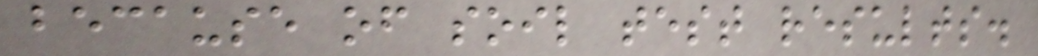because of soil test results.
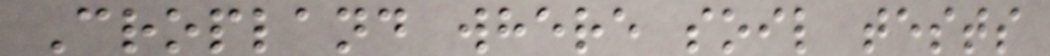Cropland where soil tests
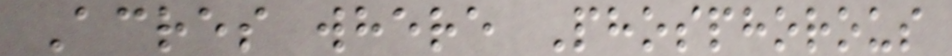Acres where Phosphorous
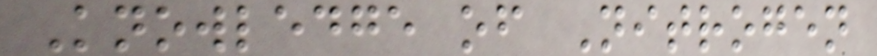Knowledge of Nitrogen
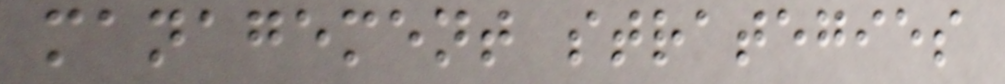management strategies
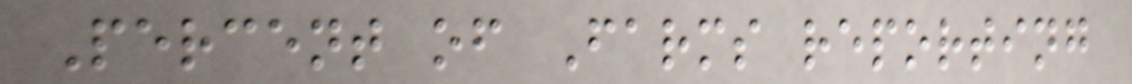Percent of Farms reporting
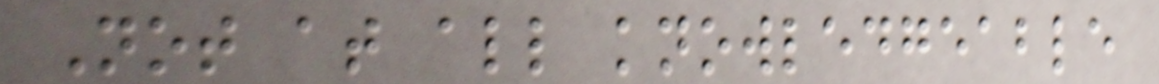Not at all knowledgeable
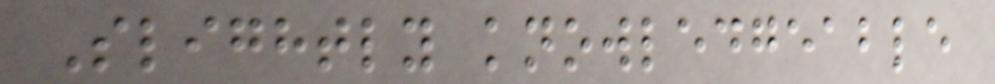Slightly knowledgeable
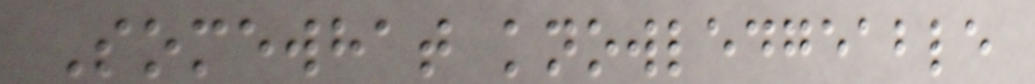Somewhat knowledgeable
